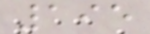195
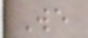We
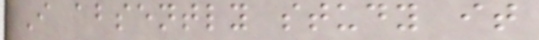I absently study it
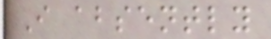I absently
